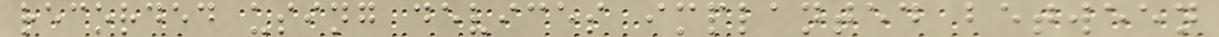recorded using devices implanted between
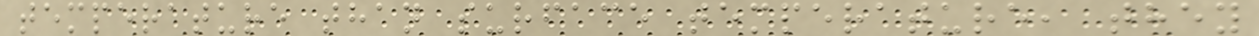temperature than surface temperature, they
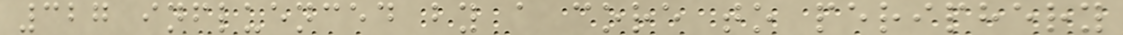327 influenced by a core to periphery
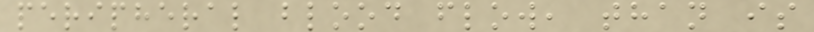peripheral blood flow, than is
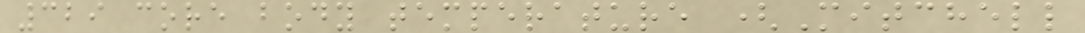329 core body temperature (Mitchell
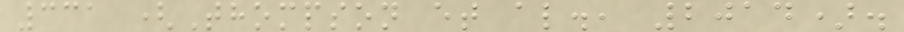331 (Thompson et al., 2014).
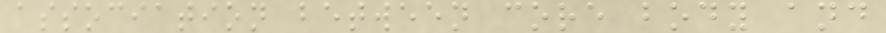association between core body and
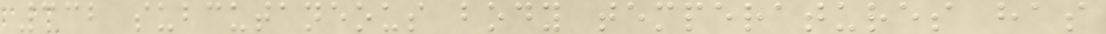332 subcutaneous body temperatures has
